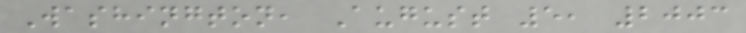Washington, August 5, 2003
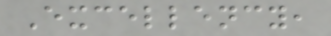Excellency,
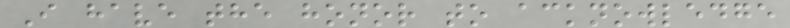I have the honor to acknowledge
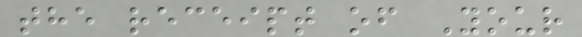the receipt of Your
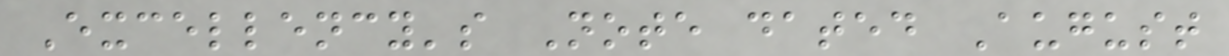Excellency's Note dated August
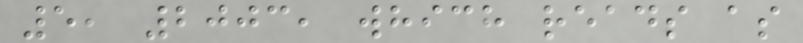5, 2003, which reads as
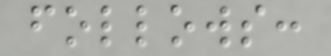follows:
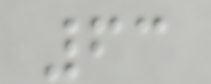63
